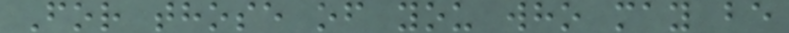For those of you who may be
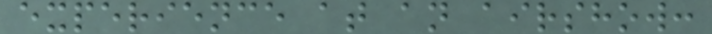experience at an airshow:
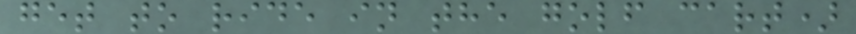get to ride in the golf cart)
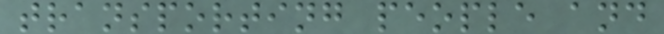transporting people and
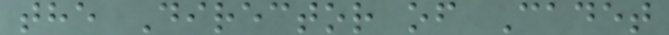the Director of Cadet
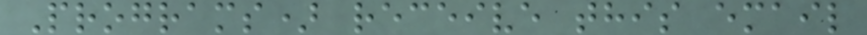Programs) receive this email
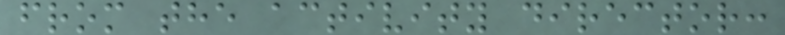from the activity director:
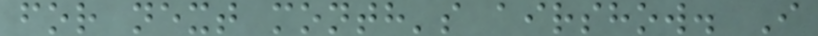for next month's airshow. I
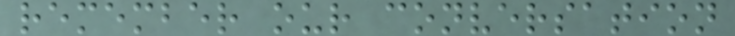remember our conversation
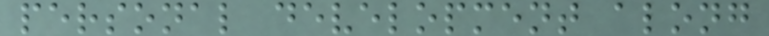personal development along
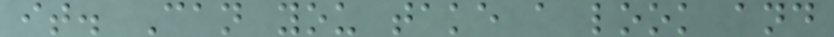it. Can you take a look and
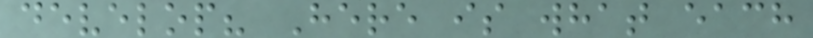develop? Here is what each
